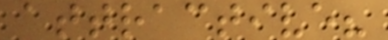attractive?
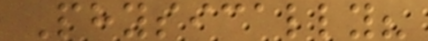Physically?
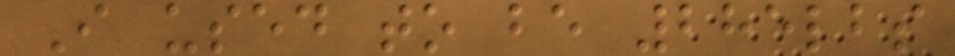I used to be 285lbs
